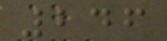246
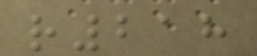r218
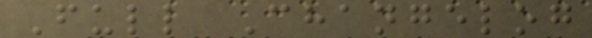Full Changelog
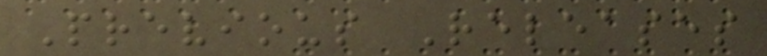Previous Releases
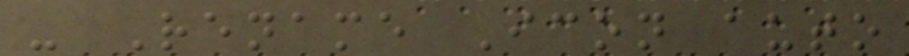- Rename Icon auto
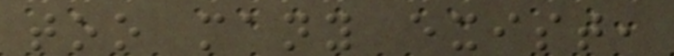too many exist,
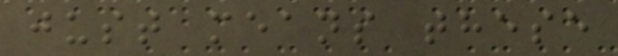just means these
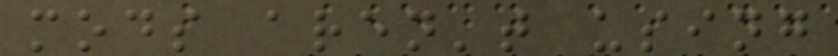mods aren't using
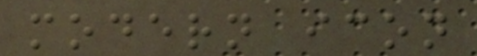modern icon
